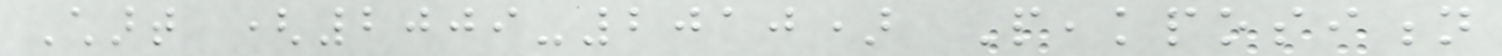Chart (2009-2010) Peakposition
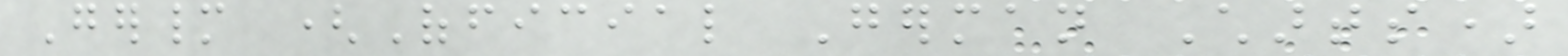Germany (Official German Charts)
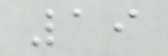19
